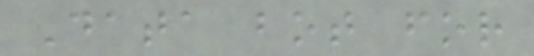Data bot for
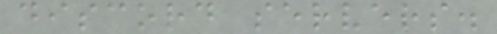discord servers.
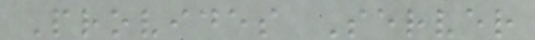Provides Server
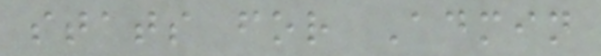stats for Admin
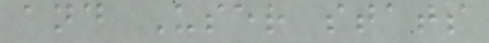and User stats
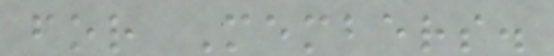for Members.
